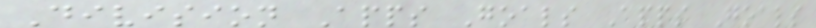Division Apps Goals Apps Goals
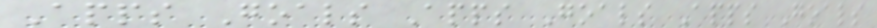Apps Goals Apps Goals Apps Goals
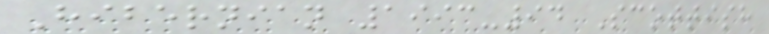Hibernian 1993-94 Scottish
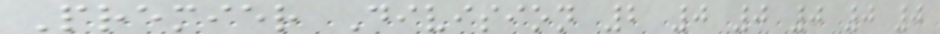Premier Division 2 0 0 0 0 0
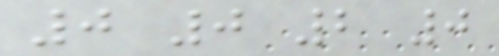0 0 2 0
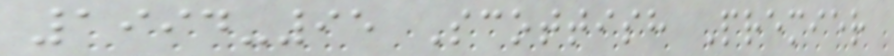1994-95 Scottish Premier
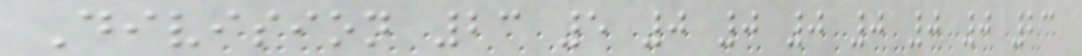Division 23 5 0 0 0 0 0 0 23
